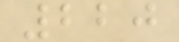220
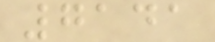7141
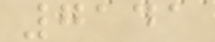7141
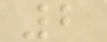2
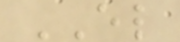EL
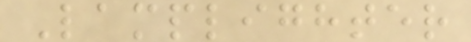Lamplighter
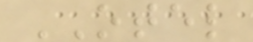OTEL
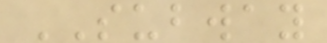SUBWAY
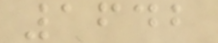1642
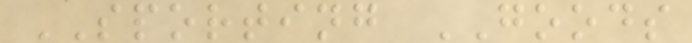SPORTING GOODS
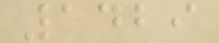1429
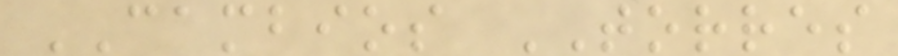CAMBIOS TORRES
